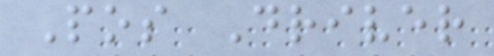Pos Driver
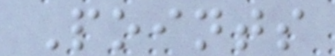Points
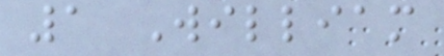1 William
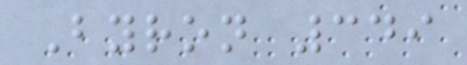Byron 349
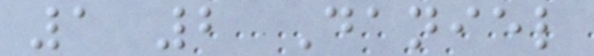1 2 Daniel
